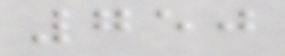750
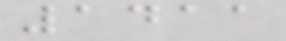1411
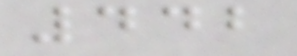442
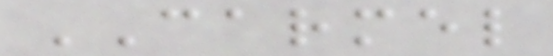CARMEL
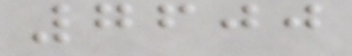7600
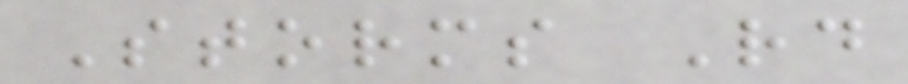Storms Rd
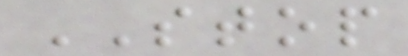STOP
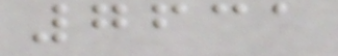7631
